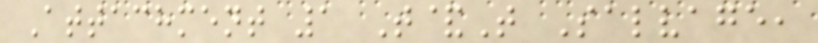Attachment 1 T&T Salvage,
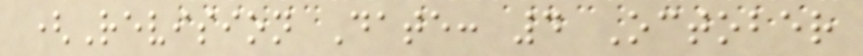(Revision Date: 4 October
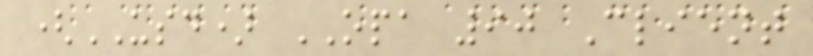(USD) OPA 90 Client
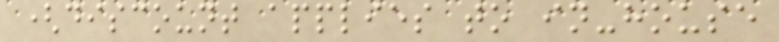(discount applies to in-house
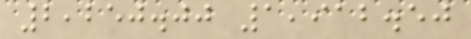2,250.00 1,912.50
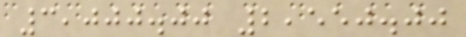3,000.00 2,550.00
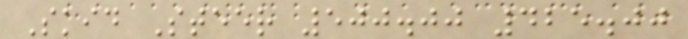Skid Steer 500.00 425.00
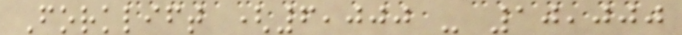Forklift (6,000 - 10,000
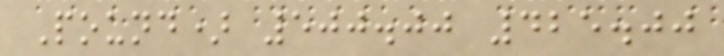Pound) 500.00 425.00
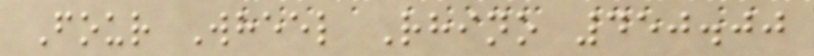Four Wheel Rhino 450.00
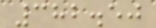382.50
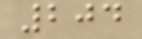204
